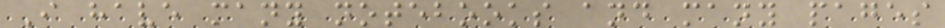I have many notebooks and many pages
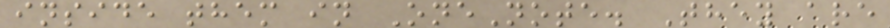inside them in OneNote. They are
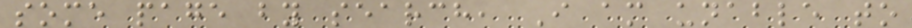some page by search, I am unable to
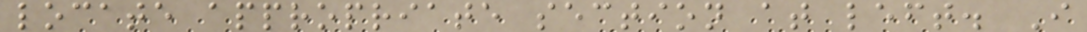locate appropriate section at left. I
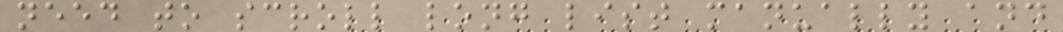need to scroll long list manually and
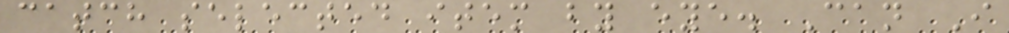catch selected item by eye. Can I
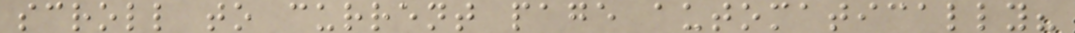scroll to current page automatically?
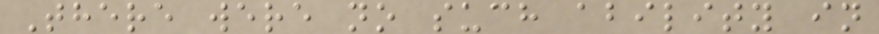There were no such ability in
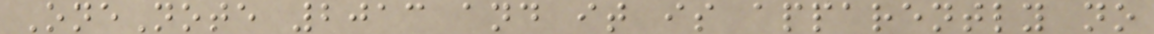OneNote 2013 and it is apparently no
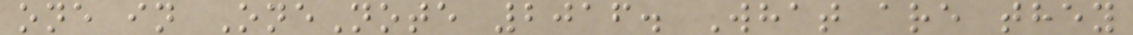one in OneNote 2016. What are they
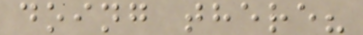doing there?
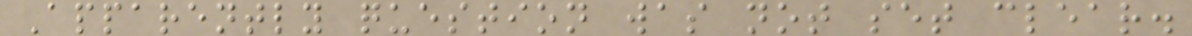Apparently question was not set clear.
